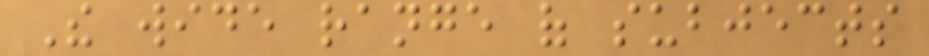The wide range of subjects
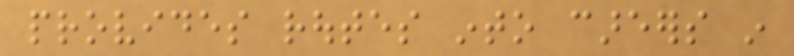provides routes into careers in
